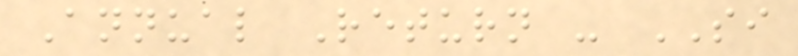Annual Return - SI
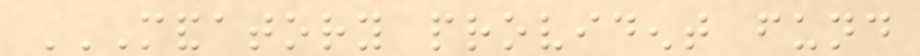MANDATORY PROVIDENT FUND
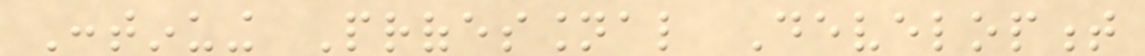Continuing Professional Development
